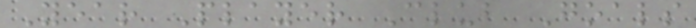Year Player Club Goals
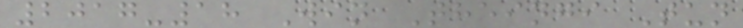2017-18 Win Theingi Tun
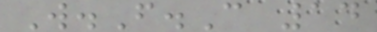W.F.C 14
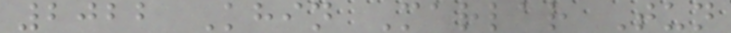2022 Khin Marlar Tun
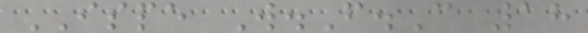ISPE W.F.C 18
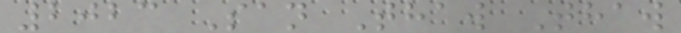2023 San Thaw Thaw
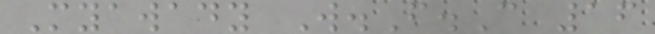Myawady W.F.C 16
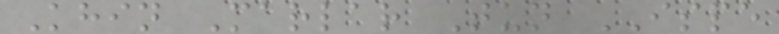Khin Marlar Tun ISPE
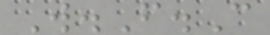W.F.C
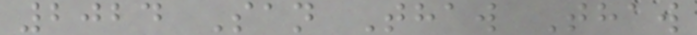2024 San Thaw Thaw
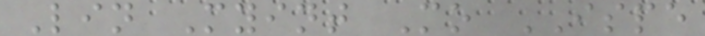Lin Myint Mo ISPE
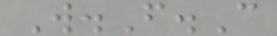W.F.C
